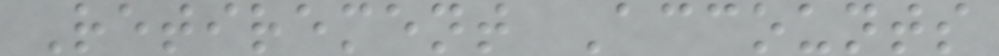Retirement Accounts
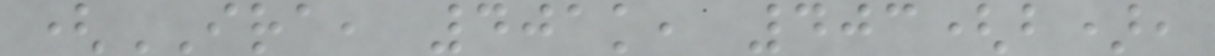(IRA, 401k, 403(b),
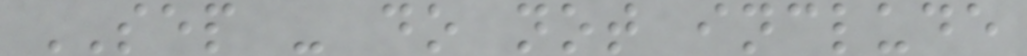SEP - do not include
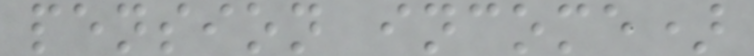pension income)
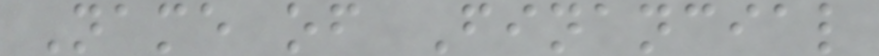Name of Financial
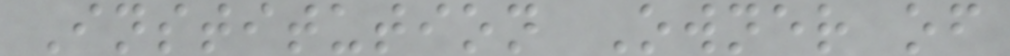Institution Owner of
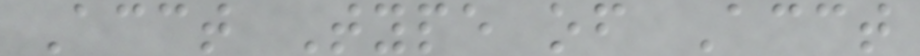Acct Type of Acct
